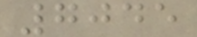7045
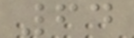64
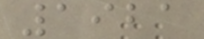1921
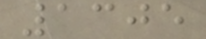1305
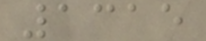1315
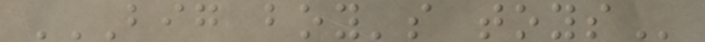BIG BOY'S TOYS
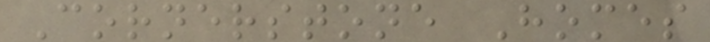Cornerstone Homes
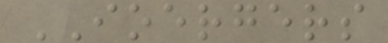IOERGERS
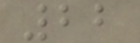22
